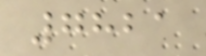7821
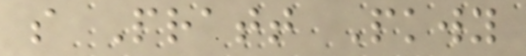s Pratt Pkwy
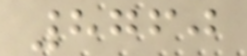8760
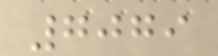7079
